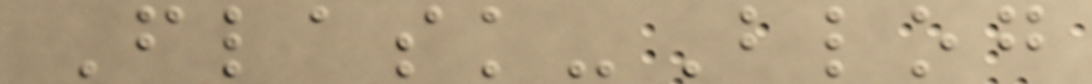Flask-Blog
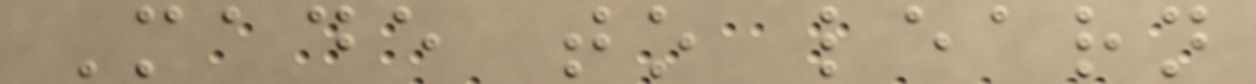Made to learn
